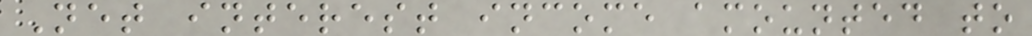Net interest income amounted to
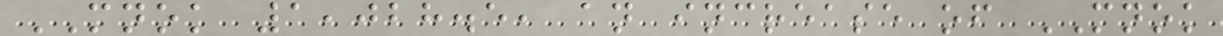MNOK 1,028.5, an increase of MNOK
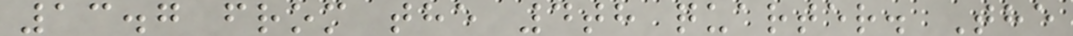13.7 from the 4th quarter. The
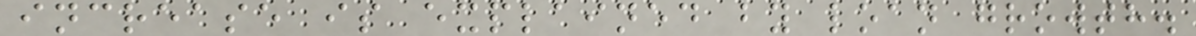increase is explained by loan growth.
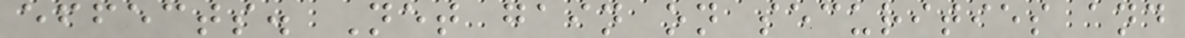effects. Net gain on securities and
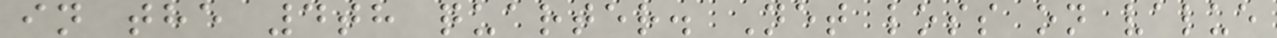in the 4th quarter. Net loss on value
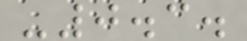-0.3.
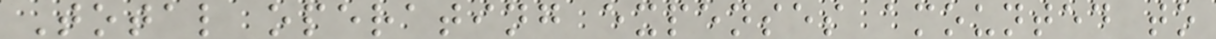Total operating expenses amounted to
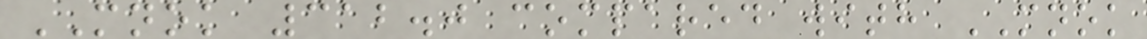MNOK 312.0 compared with MNOK
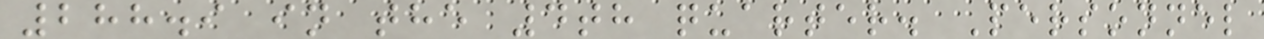288.9 in the 4th quarter. Personnel
